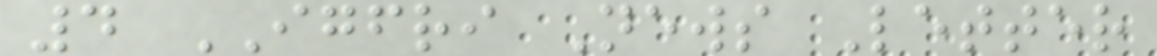4 IGFRI News Letter
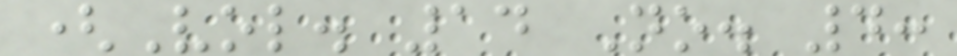(Vol. 14 No. 4:
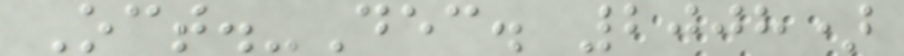Oct.-Dec. 2008)
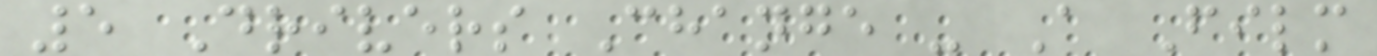5 Drivers Change - A Film
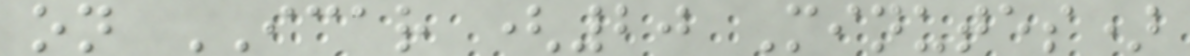on ICAR (20 Minutes)
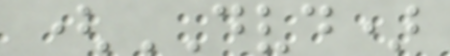(DVD)
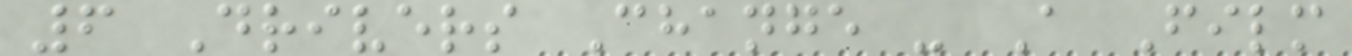6 Drivers Change - A Film
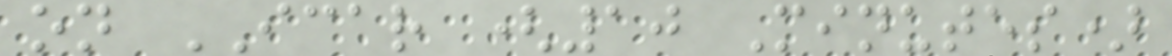on ICAR (10 Minutes)
